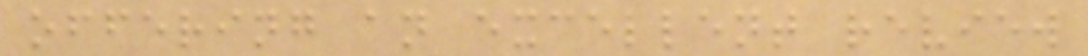offering an excellent review
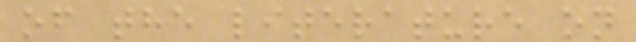of the literature on
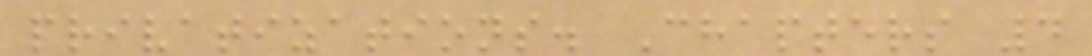privatizations. Chapters 4
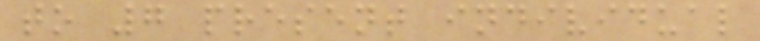to 7 present individual
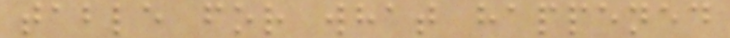table for what happened
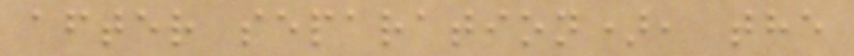after separation), the
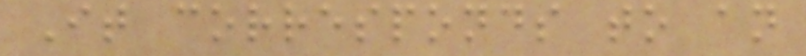It corresponds to an
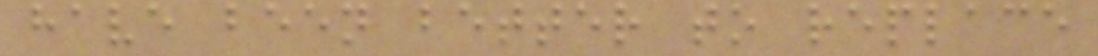have been better to replace
